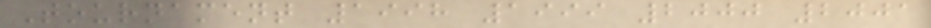Tournament 1998 1999 2000 2001
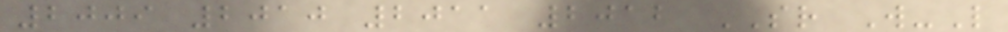2009 2010 2011 2012 SR W-L
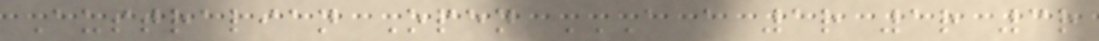Australian Open A A 1R 1R 3R
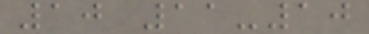10 11-10
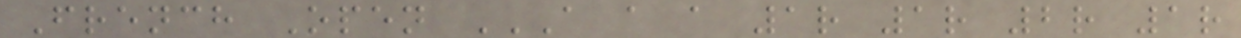French Open A A A 1R 1R 2R 1R
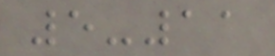5-11
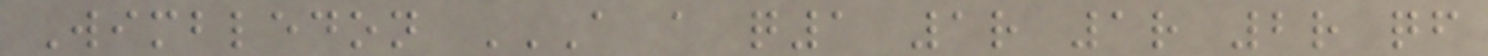Wimbledon A A Q1 1R 1R 2R QF
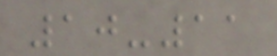10-11
